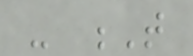- T
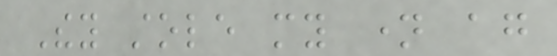They stole my name again
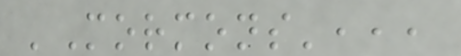'Mormons',,,
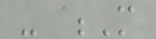- M
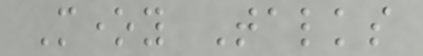Money Talks
